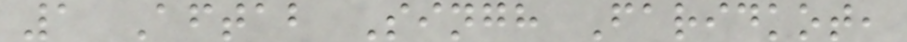1 Aftab Singh Faridkot,
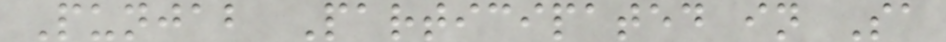Punjab Participated in Sa
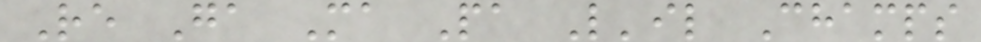Re Ga Ma Pa L'il Champs
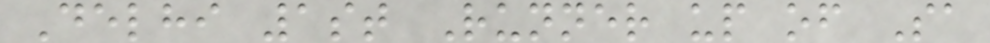Delhi 1st Runner up of Sa
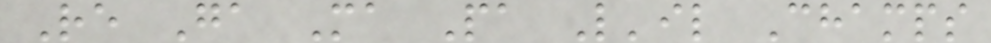Re Ga Ma Pa L'il Champs
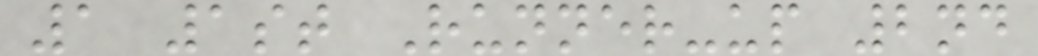1 1st Runner-up 2nd
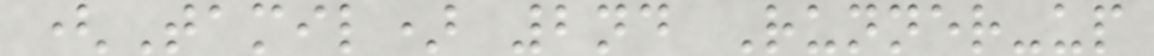(Tamil) 2nd Runner-up
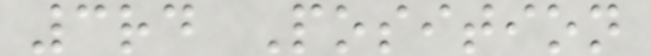3rd Position
